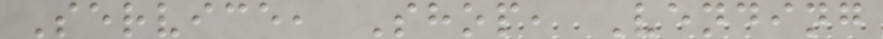Service, Shop, Vending
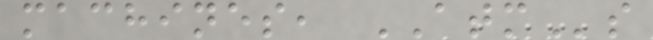machines, ATMs
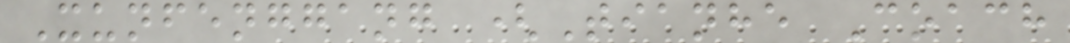Xunfenggang (Tianhe Coach
